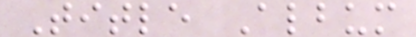Title Album
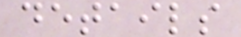details
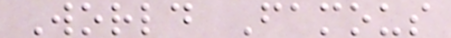World Famous
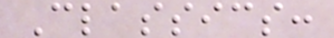Classics:
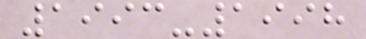1993-1998
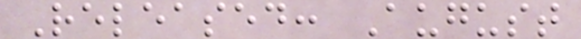Released: August
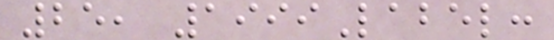25, 1999Label:
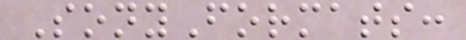SonyFormats:
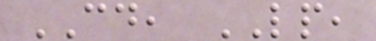CD, LP,
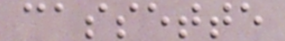cassette
